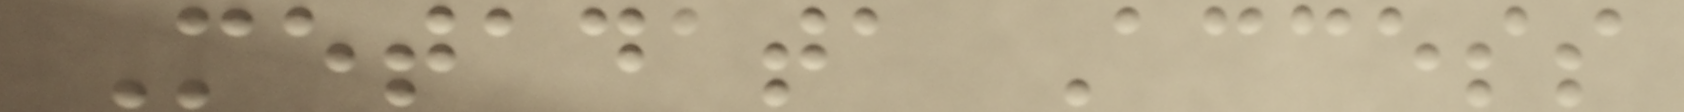Metadata Access
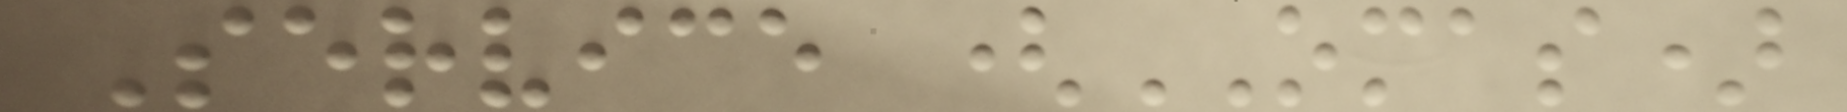Service (OMAS)
